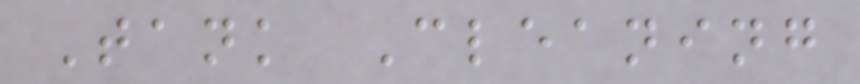Tank Cleaning
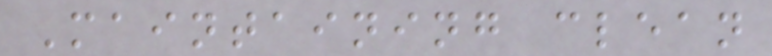Maintaining clean
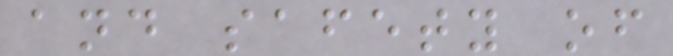and safety of
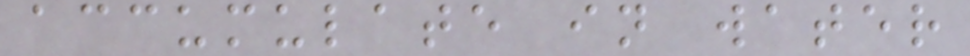accumulate in water
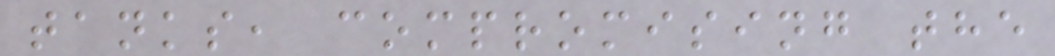tanks, compromising the
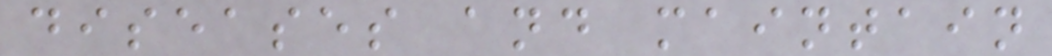diseases and maintain
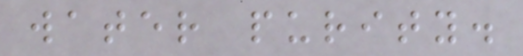water purity.
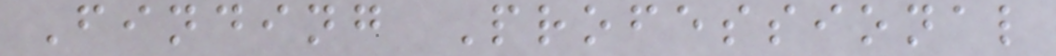Finding Professional
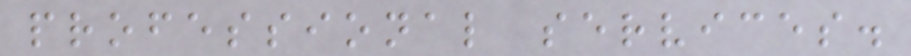professional services.
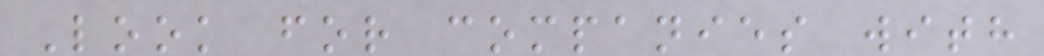Look for companies with
